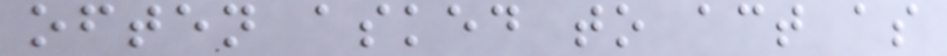often asked to act as
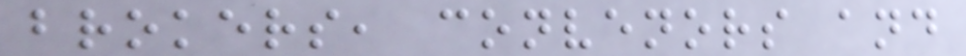brokers, convenors and
